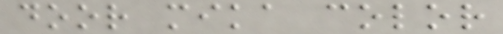door mika color
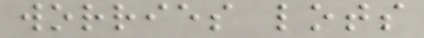worries lots
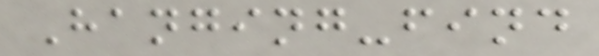Hanging-find
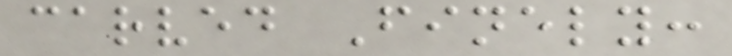carved Finely:
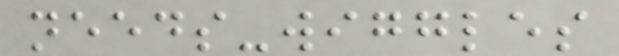needs-wiggles
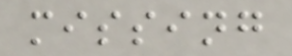missing
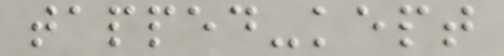tapped-kept
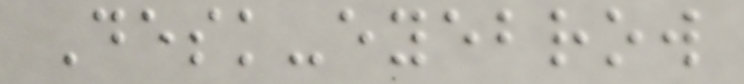Desk-eyebrow
